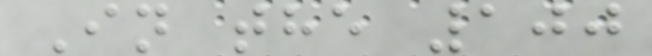In the 100
